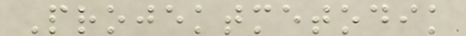Projektmetodik
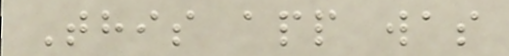This app was
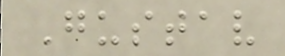Gustav
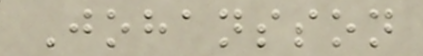Johansson
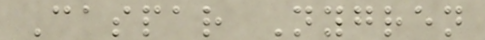Caspar Nygren
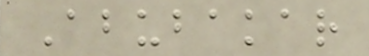Abubakar
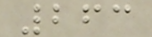263
